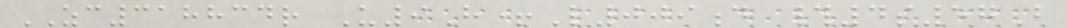ZC318834r U9H+L009d #4s57B
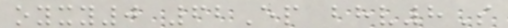oyxy0 62Ep bhv8S
